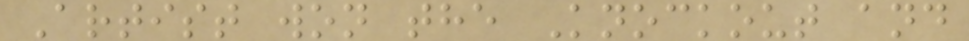Artist won the Knockout and
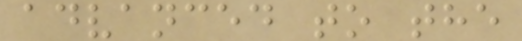advanced to the
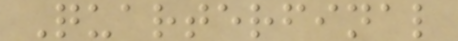Quarterfinal
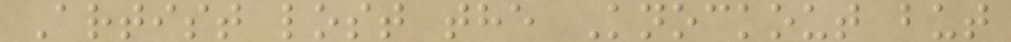Artist lost the Knockout but
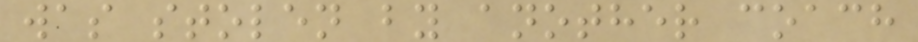was stolen by another coach
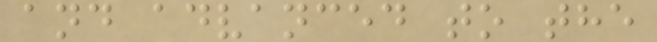and advanced to the
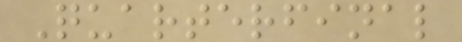Quarterfinal
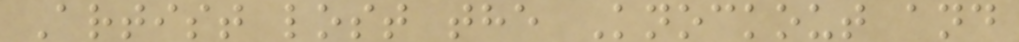Artist lost the Knockout and
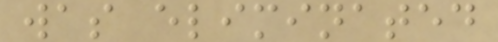was eliminated
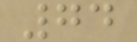74
